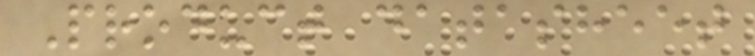Product datasheet
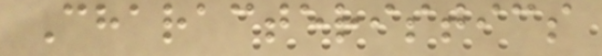Characteristics
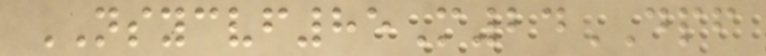NSYCVF85M24DPF
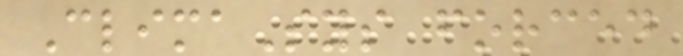ClimaSys forced
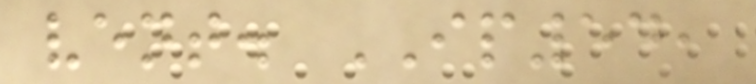vent. IP54,
